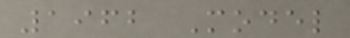1962 Model
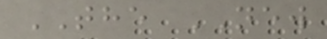THE NEW
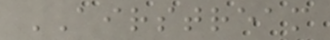AIRSTREAM
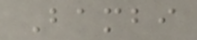Bambi
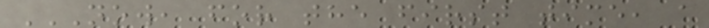NOW, FOR THE FIRST TIME, A
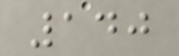140
